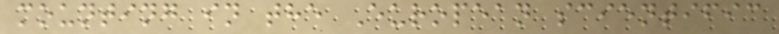mounting in the European scientific
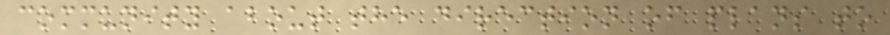community about the direction of plans to
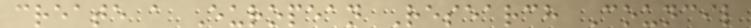create a European Research Council
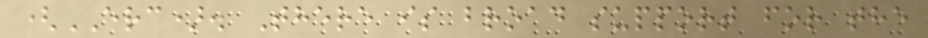(ERC). There is broad support for the
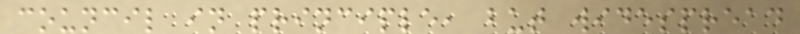council in principle, but widespread
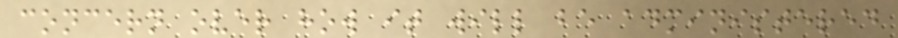concern over how it will be administered
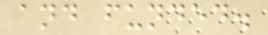and funded.
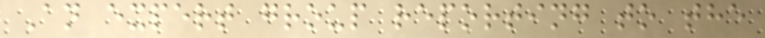An expert group reporting to the
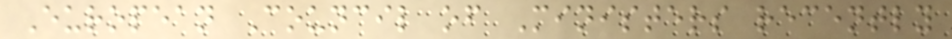European Council of Ministers recently
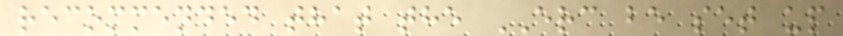recommended that the ERC be set up
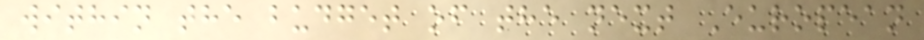within the budget of the next European
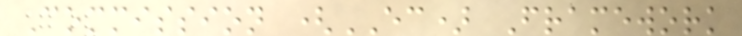Commission (EC) Framework
